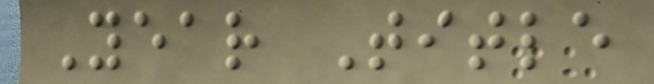Year Title
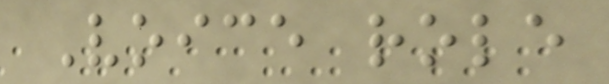Voice role
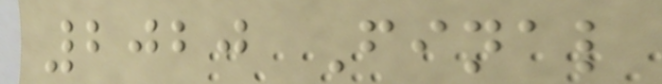2020 Final
